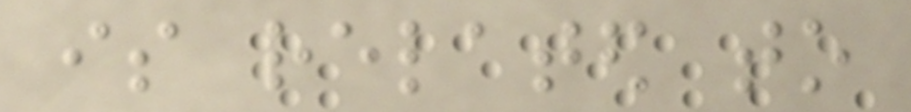is related to
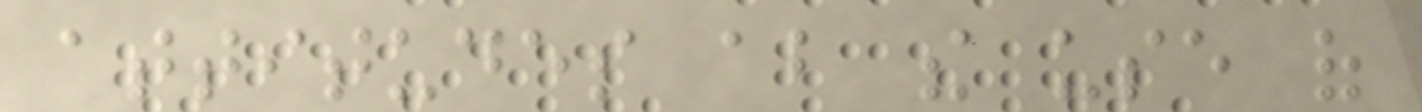attitudes about the use of
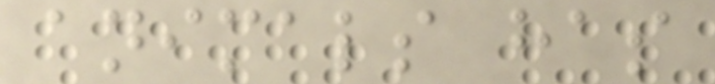animals has
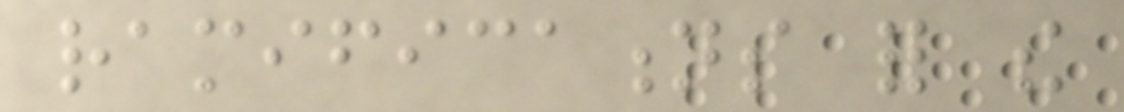ramifications for the
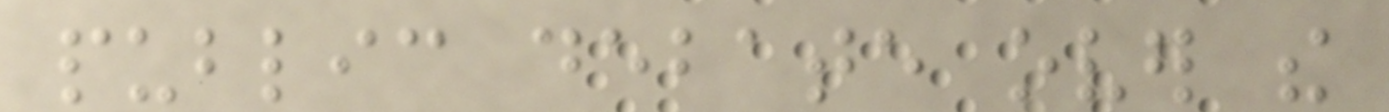public debate over the
